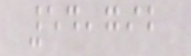54,792
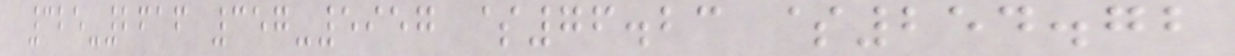325-2616 357-5957 $76.23 $254.72
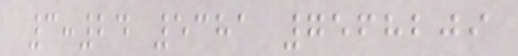3:24 5381 7568209
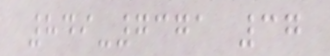849-7371 37
